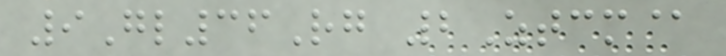9Gl36Rg 2Ztcm@
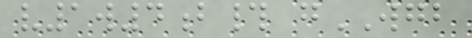v1w4b# gWGB
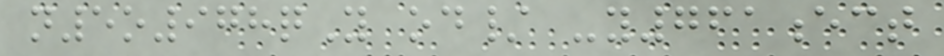n5o978qY od/ -y761ect
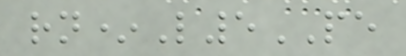rn*L5PE
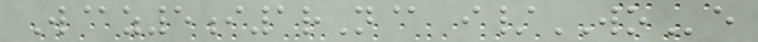W@z5i1rN@ i/WOe
